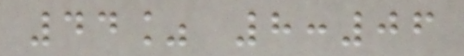44% 8:06
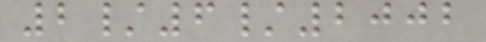2/6/2002
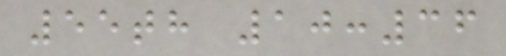55th 10:36
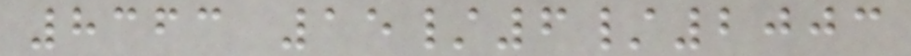8363 15/6/2003
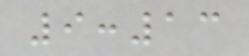9:13
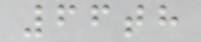66th
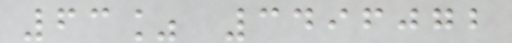63% 3496072
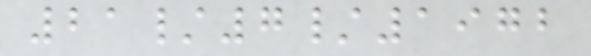21/7/1972
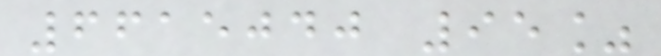6615040 95%
